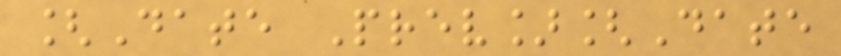[Date Prev][Date
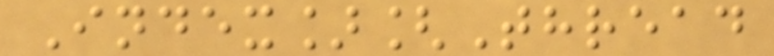Index][Thread
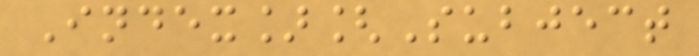Index][Subject
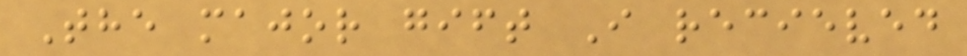The major gift I recieved
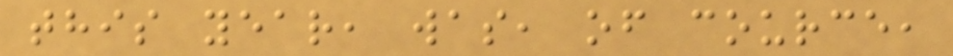this year, was, of cource,
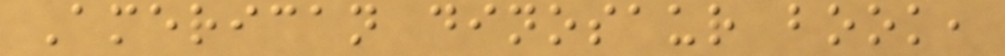American dinosaur book,
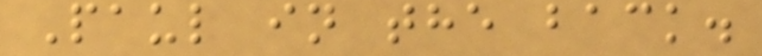Paul in the back.
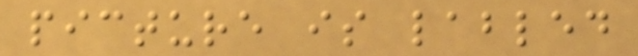picture is labled
